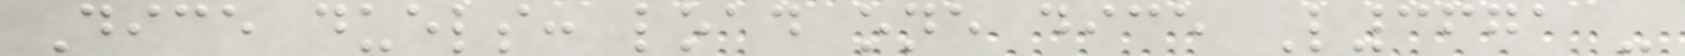Dice duels: load one dice L3671 -
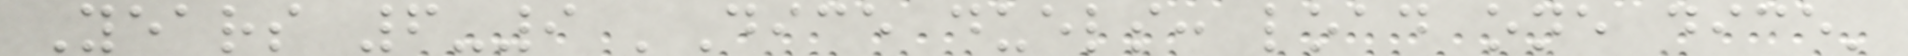Years 6-9 'Dice duels: load one dice'
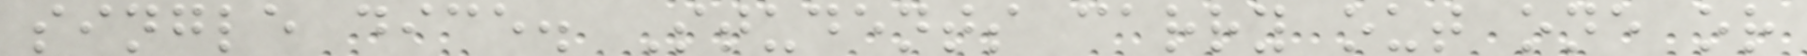single dice. Students carry out one or
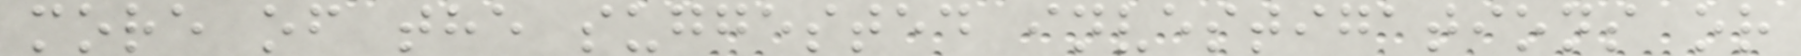more of the suggested investigations or
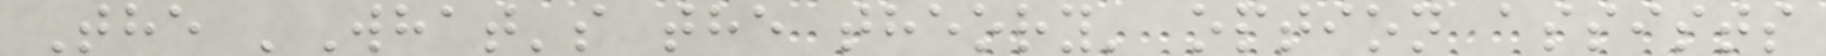The 'What's the theory' option assists
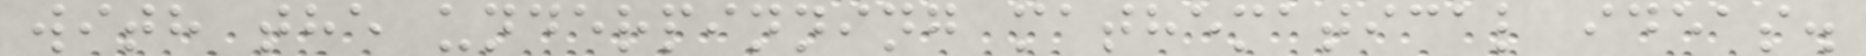with the underpinning mathematical ideas.
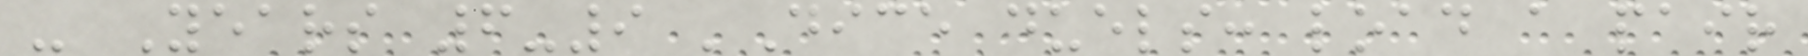- Years 6-9 'Dice duels: load a pair
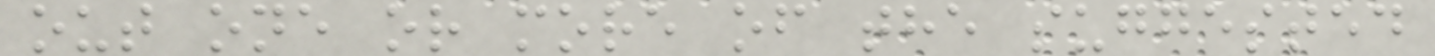out one or more of the suggested
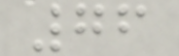76
